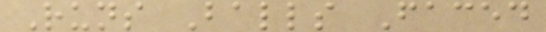Runs Balls Faced
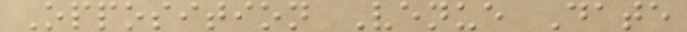Opposition Venue Date
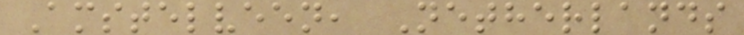Amstelveen, Netherlands
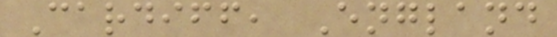Cardiff, England
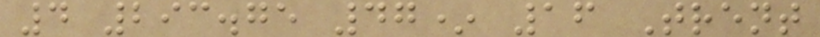4 293.75 47* 16 Trent
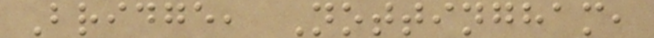Bridge, Nottingham,
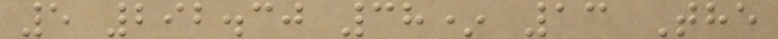5 292.30 38* 13 The
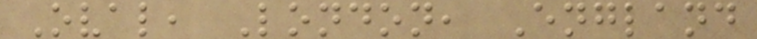Oval, London, England
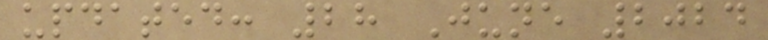updated: 28 June 2024
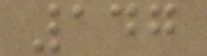147
